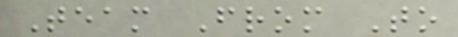Team From To
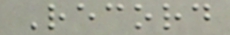Record
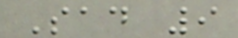Sad 9
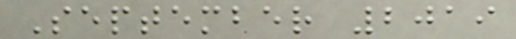September 2019
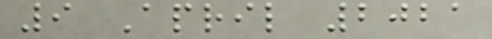9 April 2021
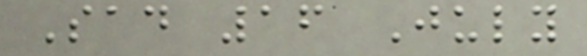Sad 16 July
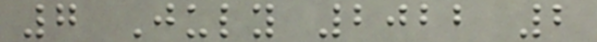7 July 2022 2
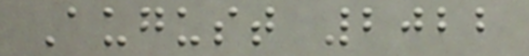August 2022
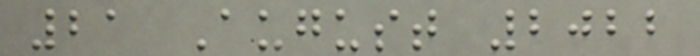21 August 2022
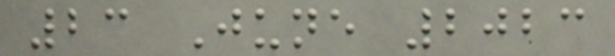23 June 2023
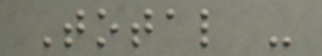Total -
